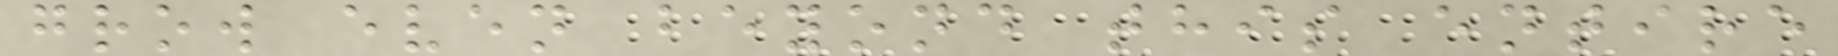grow even beyond this entire
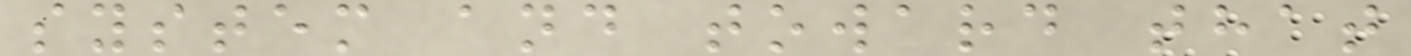system and toward that
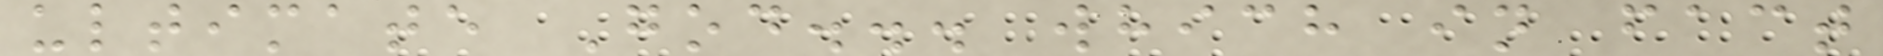ultimate God... which in fact
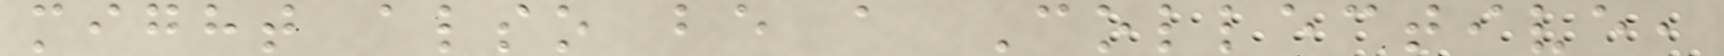might also be a Collective,
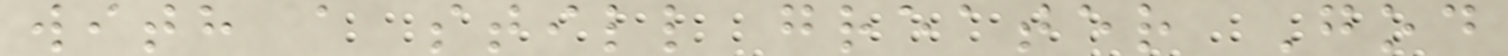with a still greater God
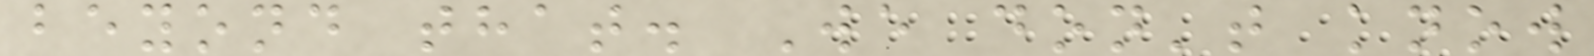beyond that. We don't know
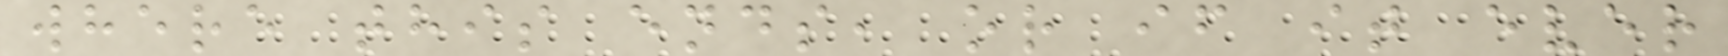where this ends, or if it ever
